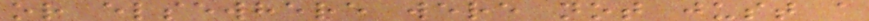or elsewhere were not just a
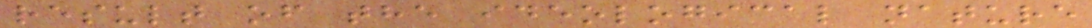result of the ideological nature
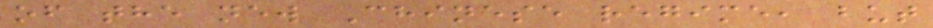of the new Chinese regime, but
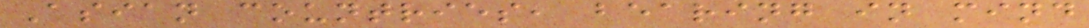Asian countries, bearing in mind
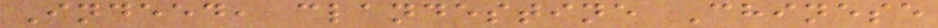Indeed, clandestine Chinese
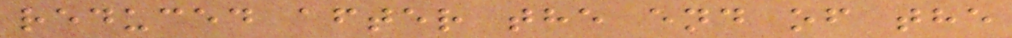reduced after the end of the
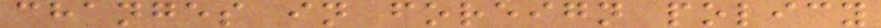changes in foreign policy
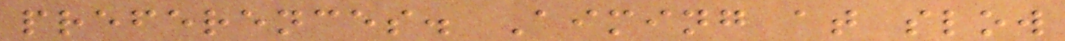preferences. Aiming at slow
